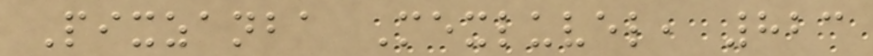Pixzanba Mexluvel, 823
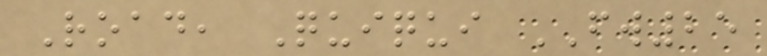Road, Quiqui FW25
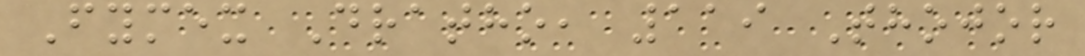Fymex Dratho, 119 Thojor
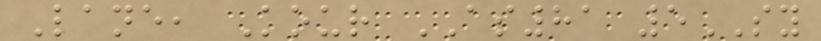Lane, Kour AS81 5SY
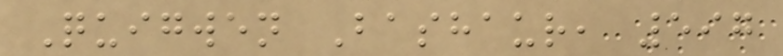Quigwen Bashaur, 597
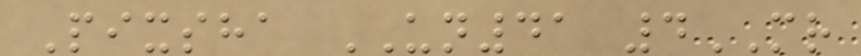Pixsha UN41 4MR
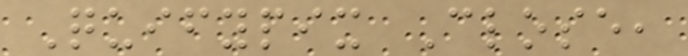Quifypix Close,
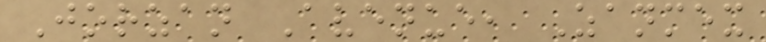Jorzan Avenue, Zanmex
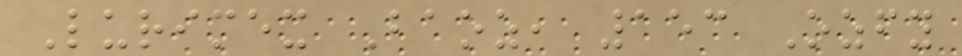Lurimex Baoz, 153 Ozfy
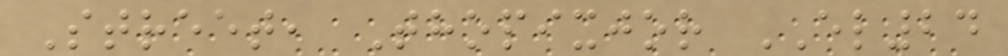Street, Thopixjor EL24
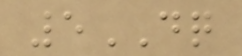5DQ
